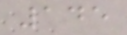145
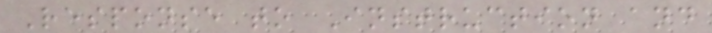Response to Instruction and
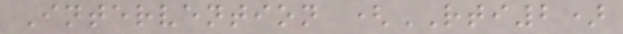Intervention (RTI2)
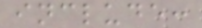include:
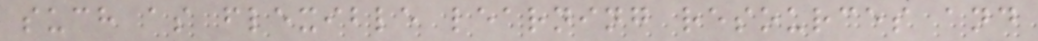such as flexible learning resources and
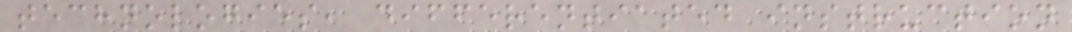technologies, differentiated instruction
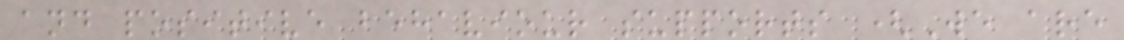and positive behaviour supports (We are
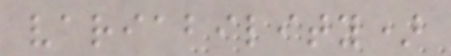variability)
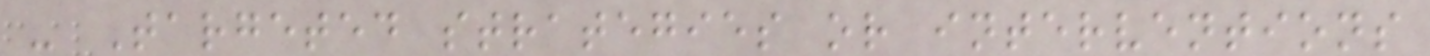- Targeted strategies or interventions
